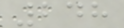248
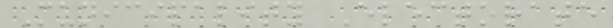Municipality Electorate
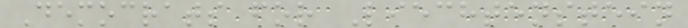Democrats for Liechtenstein
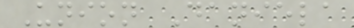Union Daniela
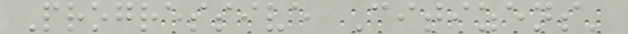Progressive Citizens'
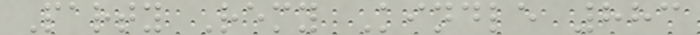Party Remy Kindle 883
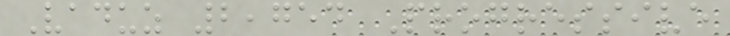Vaduz 2,754 Progressive
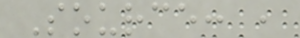Source: ,
